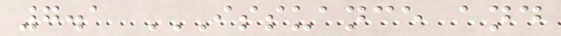7.1 ISSUANCE AND
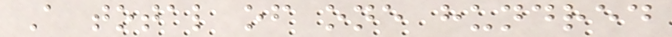A total of one hundred
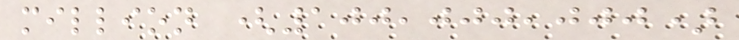million (100,000,000)
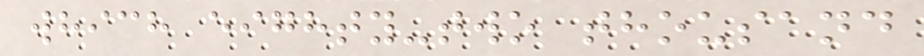which eighty-two thousand
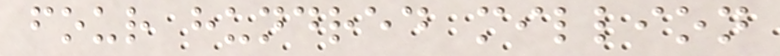four hundred million
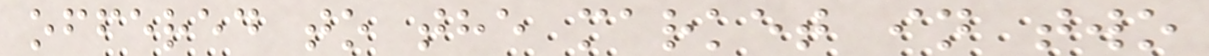offered to the market in two
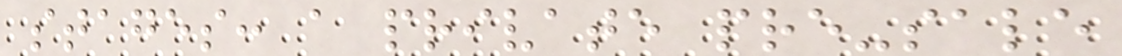stages: a private pre-sale
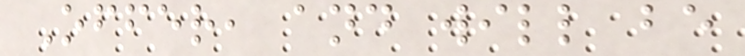Offer, and will be
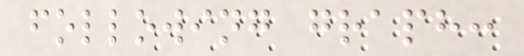following graph:
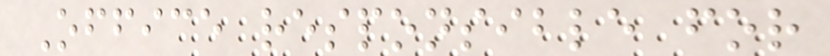Office responsible for
